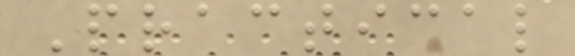Practical
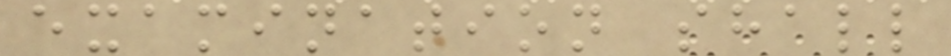examination shall
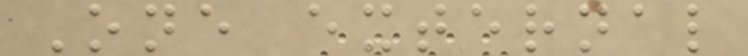One external
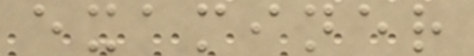examiner
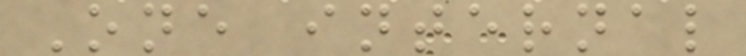One internal
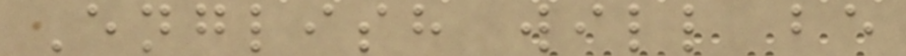English will be
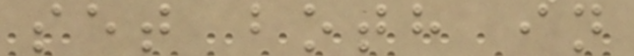set both in
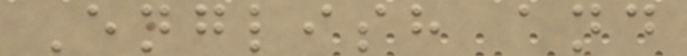English and
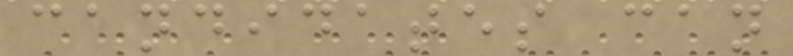candidates can
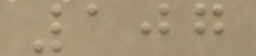107
